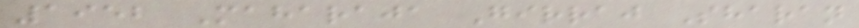1952 Maharaja Girraj Sharan
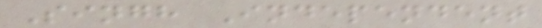Singh Independent
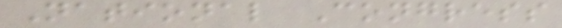National Congress
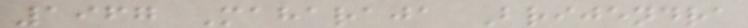1967 Maharaja Brijendra
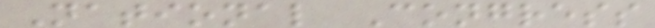National Congress
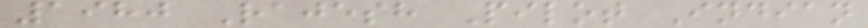1980 Rajesh Pilot Indian
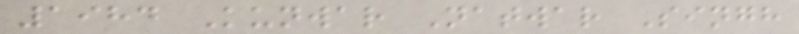1984 Kunwar Natwar Singh
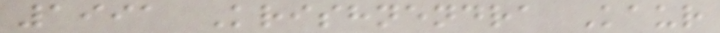1991 Krishnendra Kaur
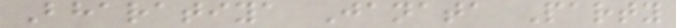Bharatiya Janata Party
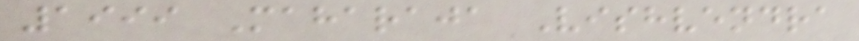1999 Maharaja Vishvendra
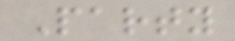Party
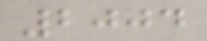2004
